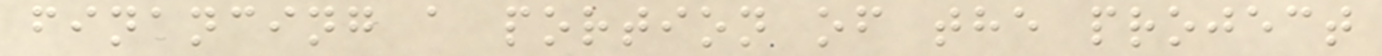financing a portion of the project
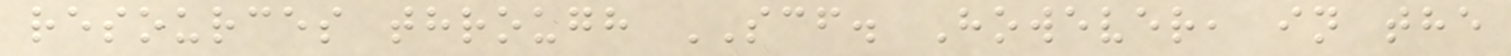resources through SCF. However, in the
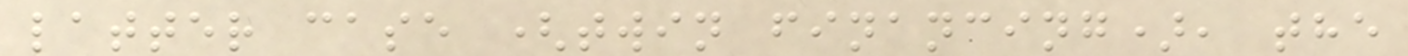latter case (twin financing), the
